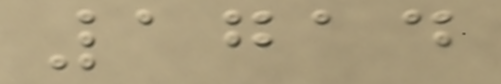1714
